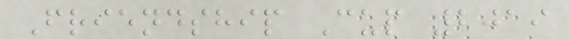Friendship Cup 2019
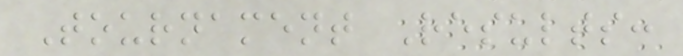Tournament Results:
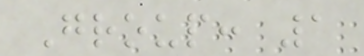Group: 1
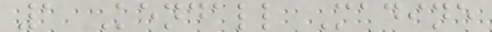1 Kendall Madine
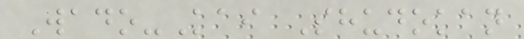Wado-Kai Shudokan
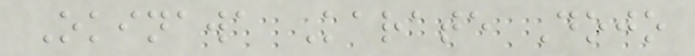Okinawa Karate Dojo
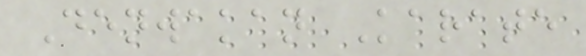Denwakan Karate
